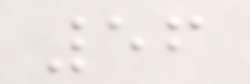56
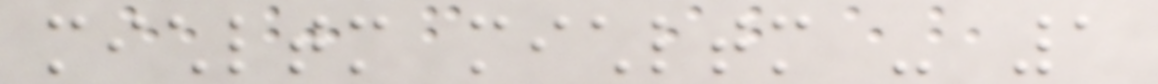michltm michltm - 1
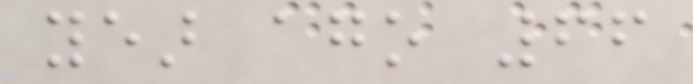year ago 66
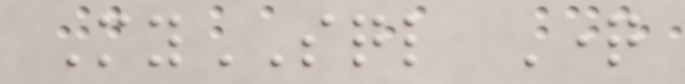MySQL Question
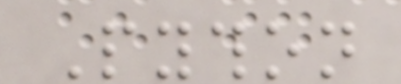Python
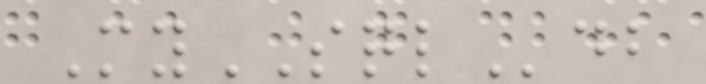MySQLdb
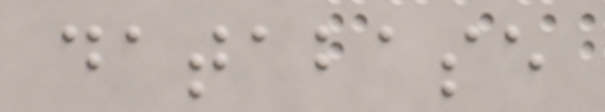database
